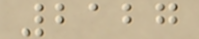2127
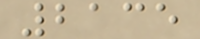2135
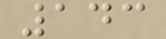143
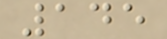145
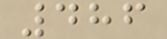486
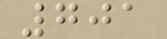701
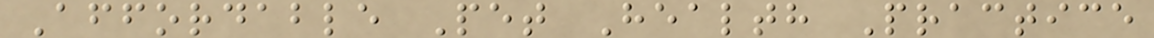Affordable Pet Health Practice
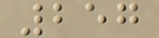257
